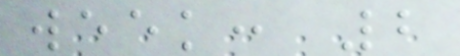week: 2
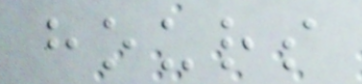hours
